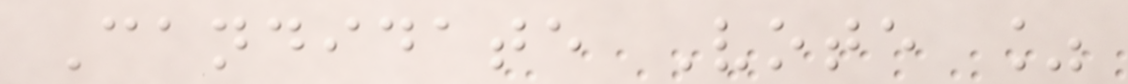Candidate Vote %
